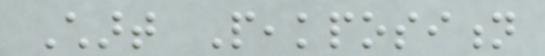Chart Peakposition
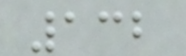132
